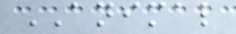ANIMAL
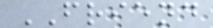FRIEND
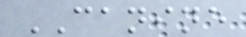CANINE
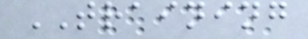TRAINING
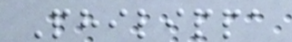Philippa
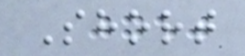Short
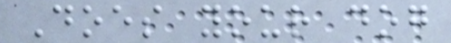Does your dog
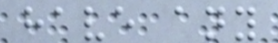have any
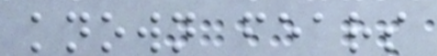known fears
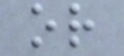or
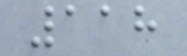118
